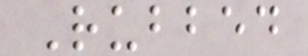Rubbed
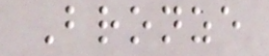Bronze
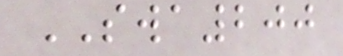SWA200
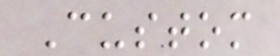Custom
